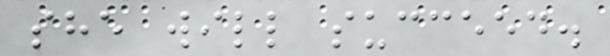she will succeed.
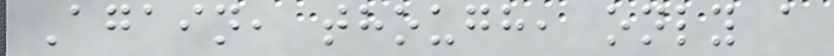Again, though, only a
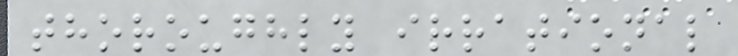thoroughly irrational
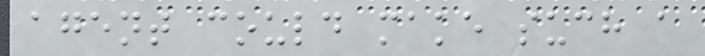agent could make such a
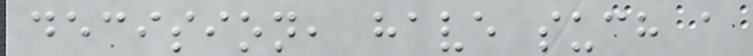decision, have such a
